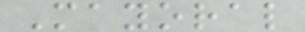Mayoral
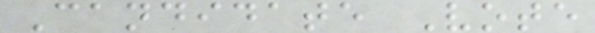Candidate Vote
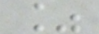%
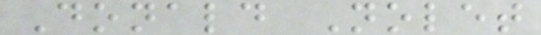Donald Nolet
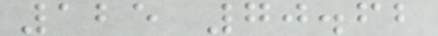125 70.62
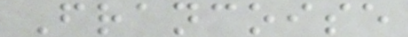Francoise
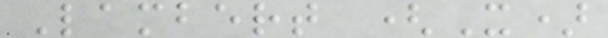Lambert (X)
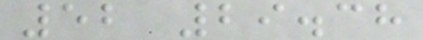52 29.38
